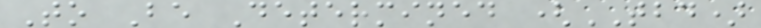To Be Determined (TBD)
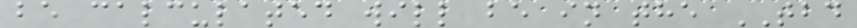be calculated will be in the TBD
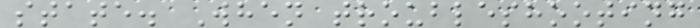state. When troubleshooting
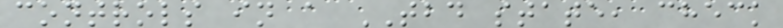controls in a TBD state, check
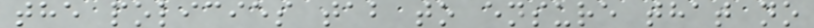the policies tab to ensure that no
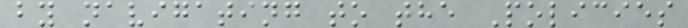by navigating to the Policies
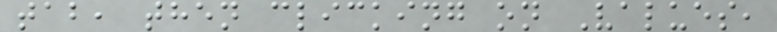tab, then clicking on Values,
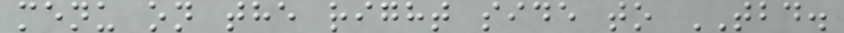menu on the right side to TBD.
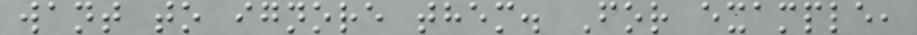want to ignore them. For example,
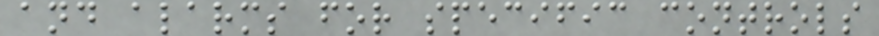and alarms for specific controls
